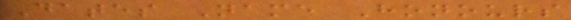Dates Name Honours
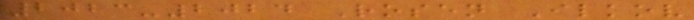2023-2024 Rosen Ilkov
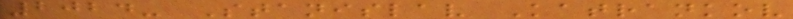2024- Stanislav Katrankov
